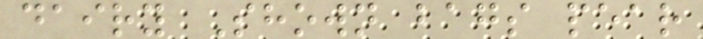dairy Shown bags pear
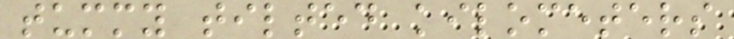tummy tilted kilometers
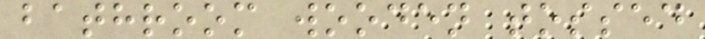bathroom wooden tossed
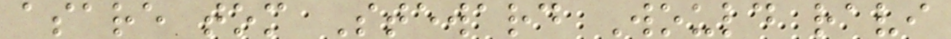asare tom Steward Would ravi
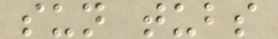sun tubs
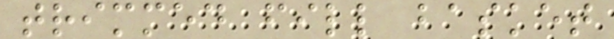trimmed fill basket
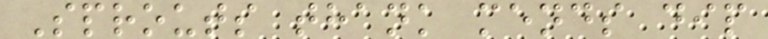Sprouts thank mends dip
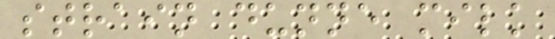strain dunne milk
